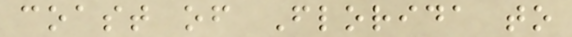coast of Florida to
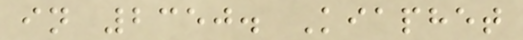in 2350. Kiaphet
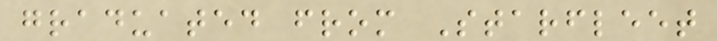graduated from Starfleet
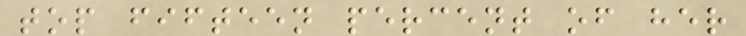top fifteen percent of her
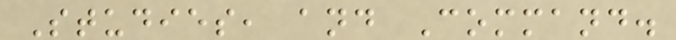Studies, and Command.
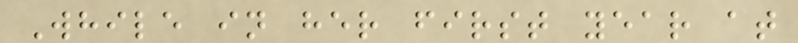While in her first year at
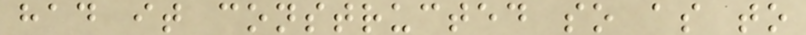had it constructed so as to
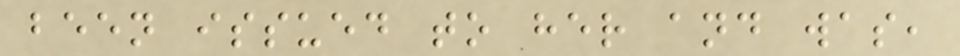been issued to her and was,
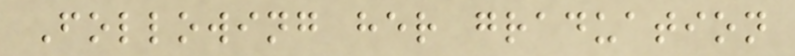Following her graduation
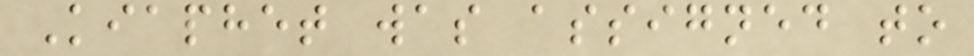Kiaphet was assigned to
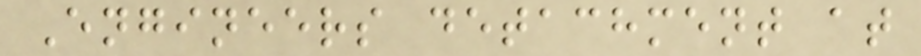Engineers detachment at
